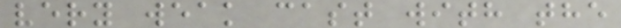very weak cast with the
